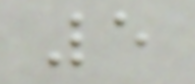5
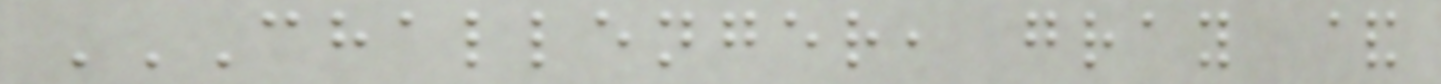CHALLENGER, GRAY &
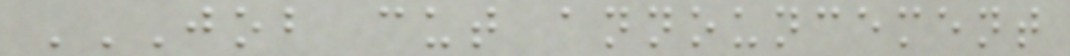JOB CUT ANNOUNCEMENT
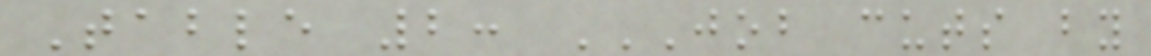Table 2: JOB CUTS BY
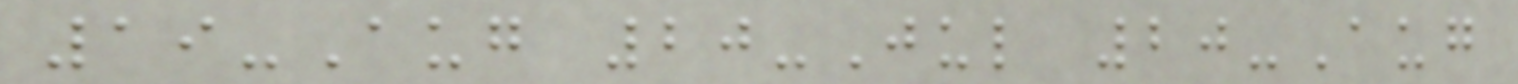19-Aug 20-Jul 20-Aug
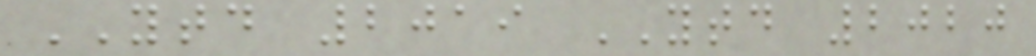YTD 2019 YTD 2020
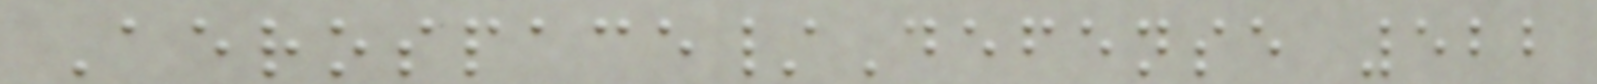Aerospace/Defense 522
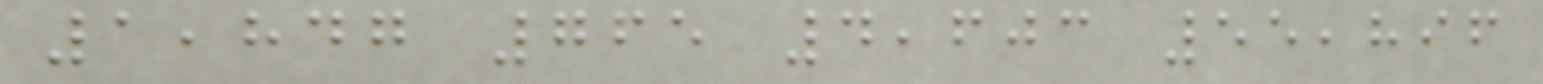1,847 765 4,603 55,896
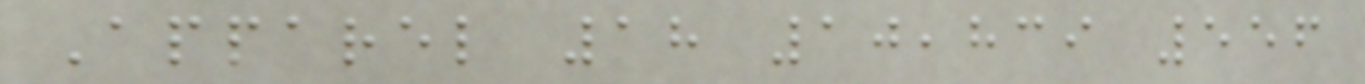Apparel 18 10,839 556
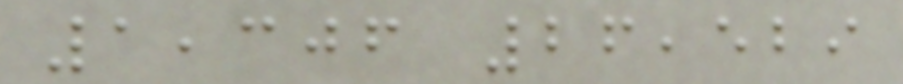1,306 26,529
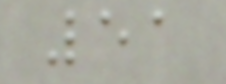51
